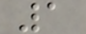1
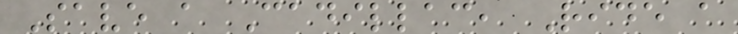Save a Cadillac, Ride a
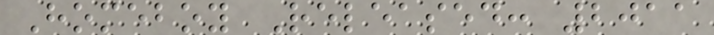Homeboy Released: 2011
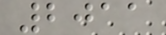2011
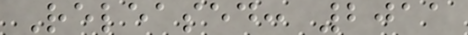Released: 2011
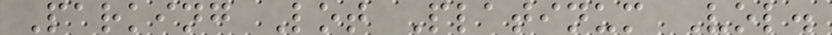Parking Lot Platinum Vol.
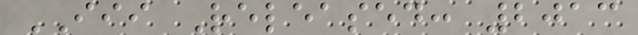III Released: 2013
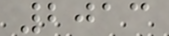2013
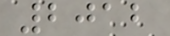2012
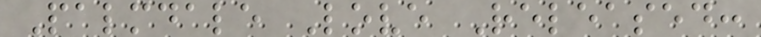Palmdale Love Released:
